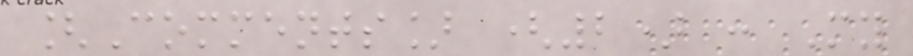[Comments] (2) : My
